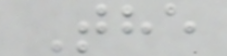The
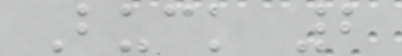Buck 2
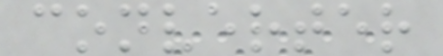converter
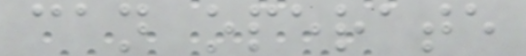can operate
